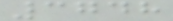3748
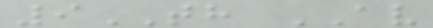9TH AV
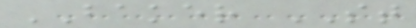BAKER ST
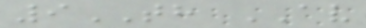9TH AV
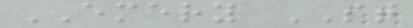EMERY ST
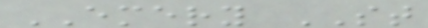EMERY ST
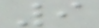9
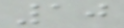10
